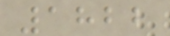1822
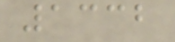1332
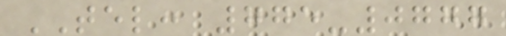TEL: 775-0777
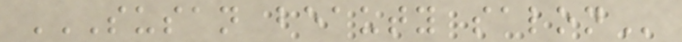SUSAN BEAUTY SALON
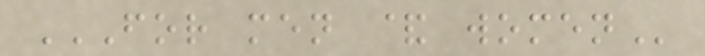FOR MEN & WOMEN
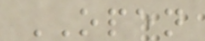OPEN
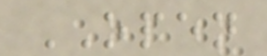OPEN
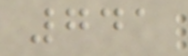741
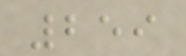259
